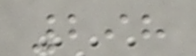298
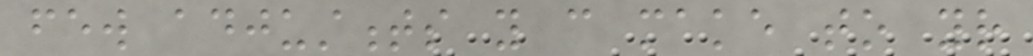few adjustments you can make to your
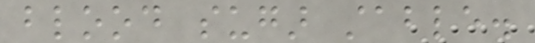blood sugar stable.
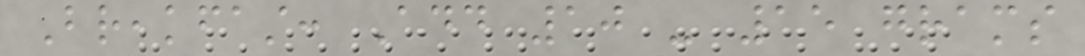Breakfast: Add 10 - 15 grams
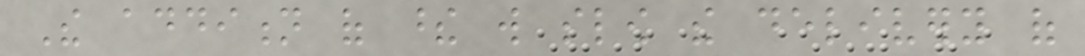The addition of these will slow the delivery of
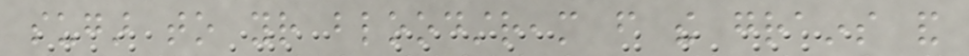sugar to your bloodstream from the grains and
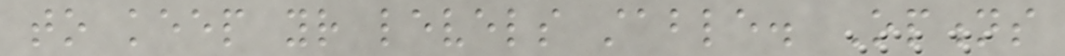to keep your levels stable. Options
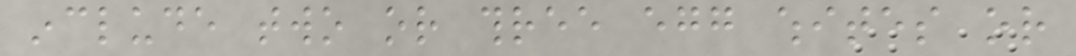include two or three egg whites or
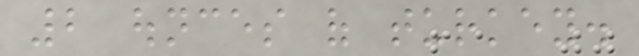2 ounces of turkey.
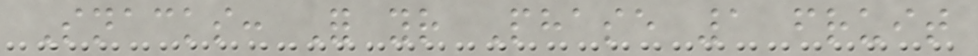Snacks: For your Phase 1 fruit
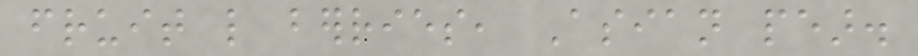fruit like berries, Asian pear.
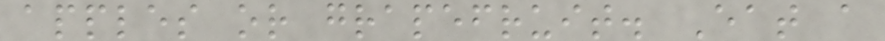apples or grapefruit. Eat a
